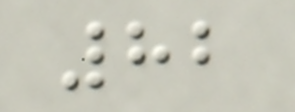82
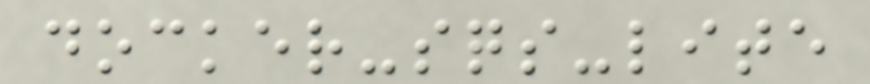docker-sqs-lite
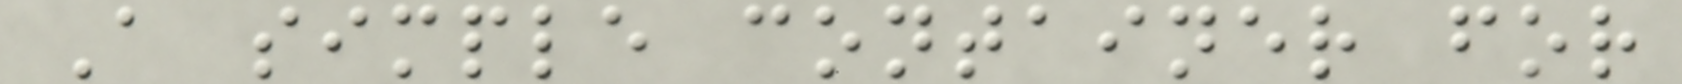A simple container for
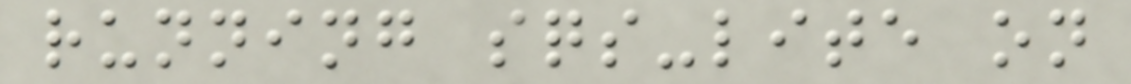running sqs-lite on
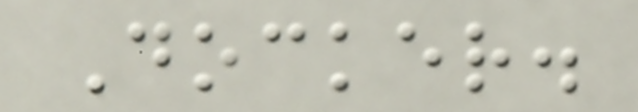Docker.
